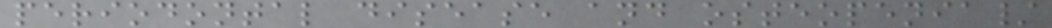periodontal disease and osteopenia/
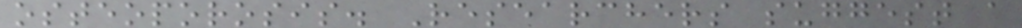osteoporosis. Researchers suggest a
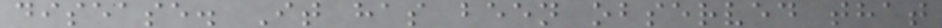disease. It has been observed that
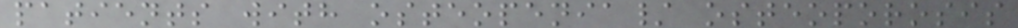patients with osteopenia/ osteoporosis
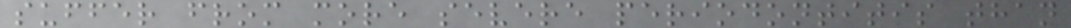suffer from more severe periodontitis than
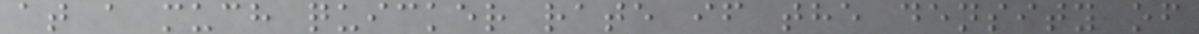at a much quicker rate if the density of
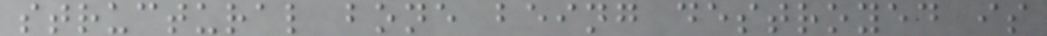structural bone being destroyed is
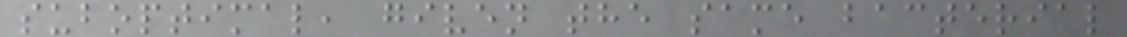suboptimal, given the same bacterial
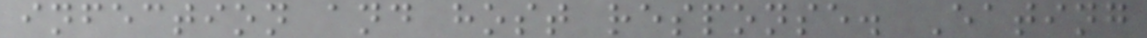infection and host response. Eating
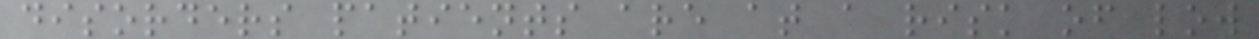disorders patients are at a risk of low
